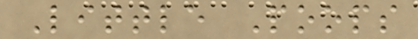Little Poops
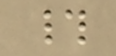#
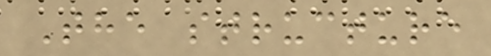The structure
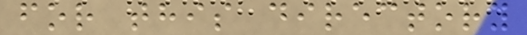for this directory
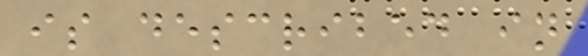is described in
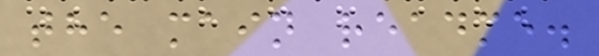the main readme.
